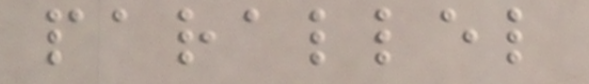parallel
